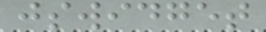jswidget
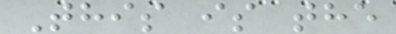This is the
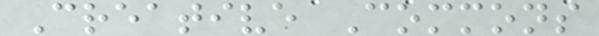Creative Commons
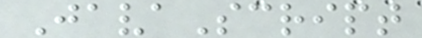JavaScript
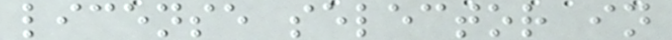license selector in
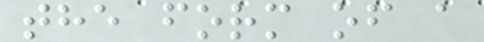the form of a
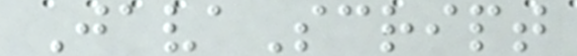JavaScript
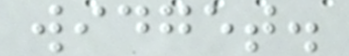widget.
